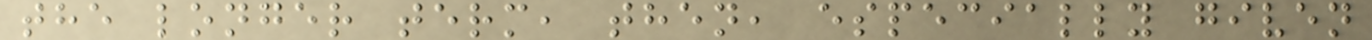the longer term, then, especially given
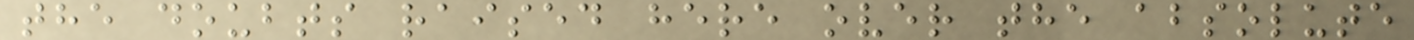the doubts raised here over the absolute
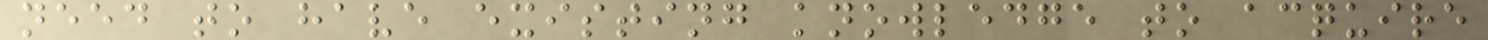need to have existing knowledge to acquire
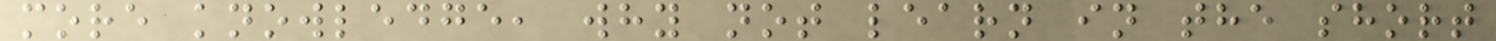more knowledge, why not learn in the short
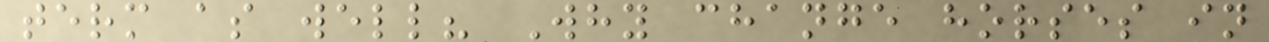term as well? Why change horses in
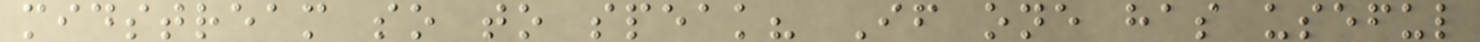midstream so to speak? If one has useful
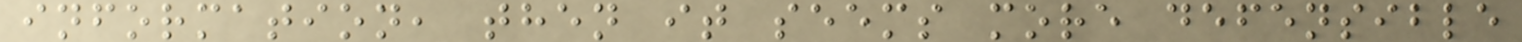information, then it seems more defensible
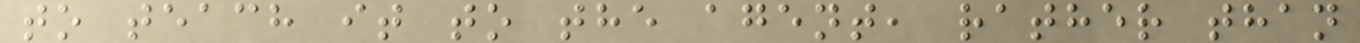to teach it to the agent, rather than
